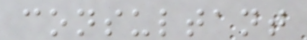consultant
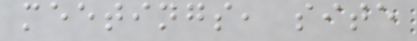meetings, site
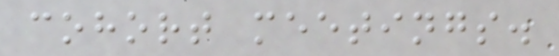cohort meetings.
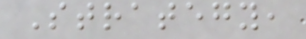Strategy,
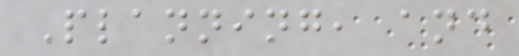Planning, and
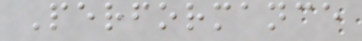Performance
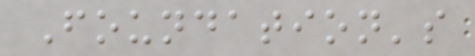Foundation's
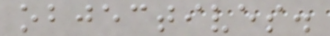objectives.
